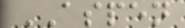ASPEN
